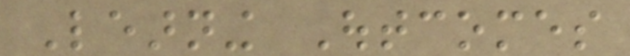Learning Outcomes
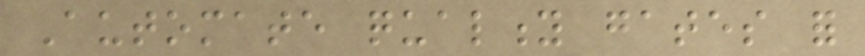Automate quality gates for
